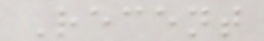Recent
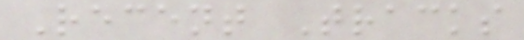Recent Tracks
